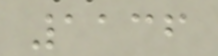1136
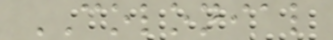COLONIAL
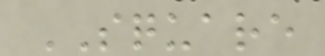SQUARE
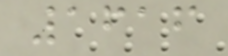1616
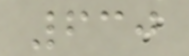630
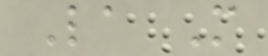La M
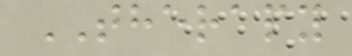THERAPY
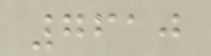7610
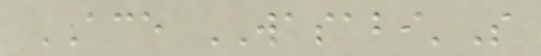ACE WASABI'S
